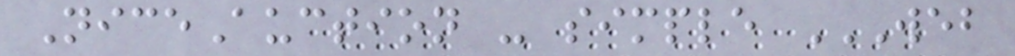NiceAuction - simple WEB
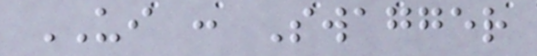UI : Swagger
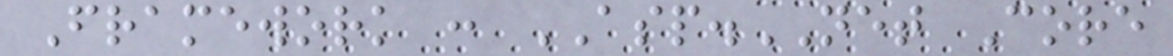Framework : ASP.NET Core
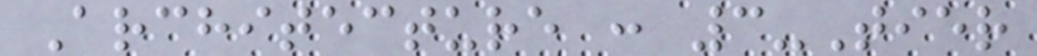Architecture : 3-Tier
